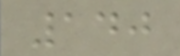140
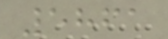5861
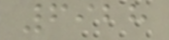6928
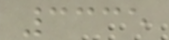3335
